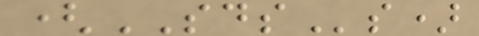(SDSs)
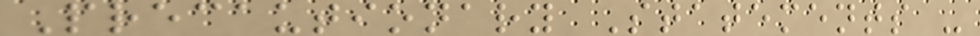Precautionary Statements -
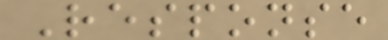Response
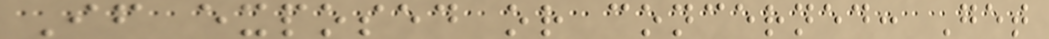If exposed or concerned: Get
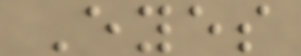Eyes
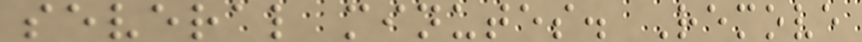several minutes. Remove
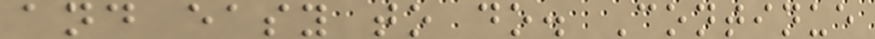and easy to do. Continue
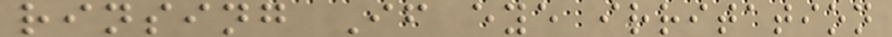rinsing If eye irritation
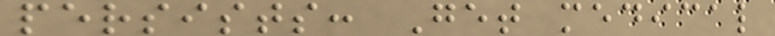persists: Get medical
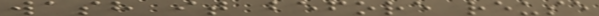wash it before reuse
